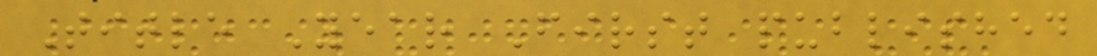Title Year First published
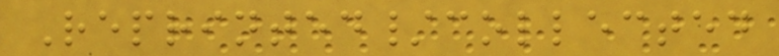Reprinted/collected
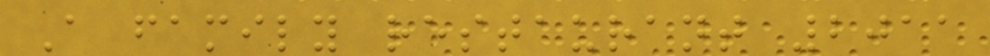A family restaurant 2011
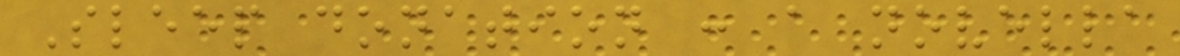Sleep donation : a novella
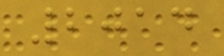2014
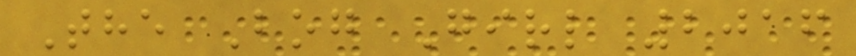The Bog Girl 2016
